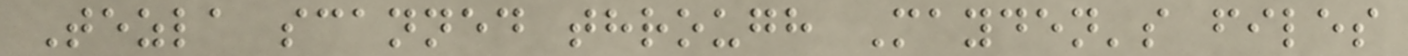Tezla scanned through Mayden's files
